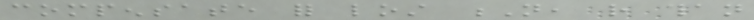compensate for lost N, rather than
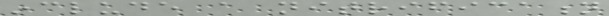include a nitrification
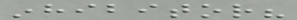inhibitor?
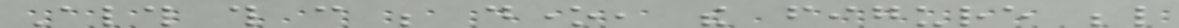Although this can be done, the figure below
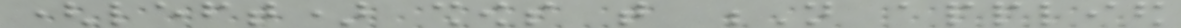(left) shows that N applied
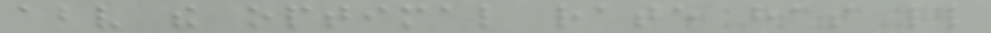above the optimal rate has little
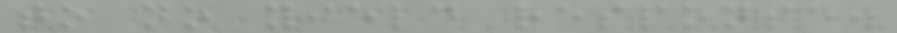to no yield response.
